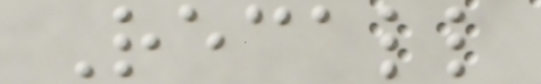Recall
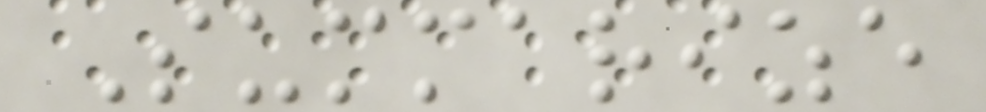Summarize
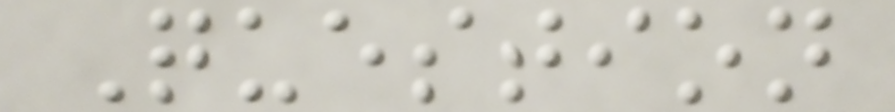Question
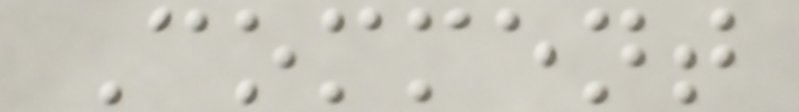Comment
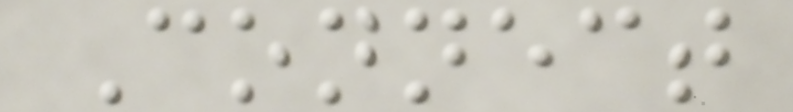Connect
